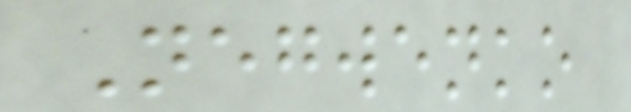Negwenko
